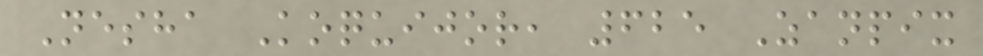Nesha Koquijor, 625 Zanpix
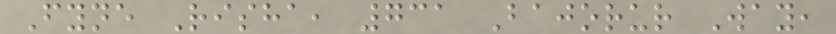Fyne Risha, 731 Bajorur Way,
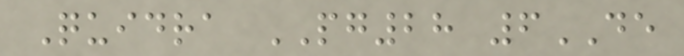Quidra PG28 6DE
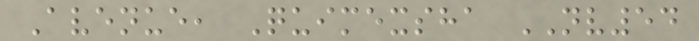Avenue, Quimexsha NV54
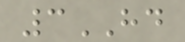3HD
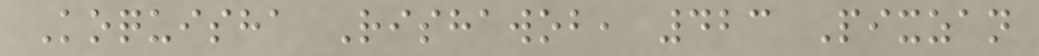Koquisha Rishawob, 423 Pixzan
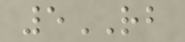5RB
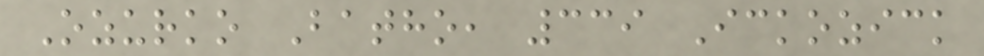Ozurko Batho, 339 Ickozick
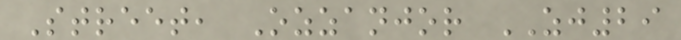Street, Ozzanjor ZJ29
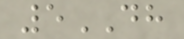5DH
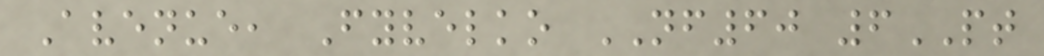Avenue, Fyvelko NF60 6PT
